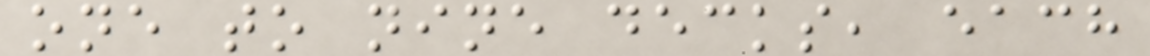one to nine decks, each
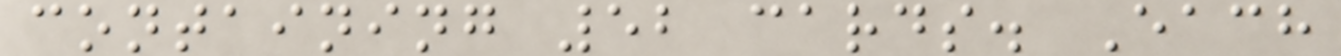containing 52 cards. Each
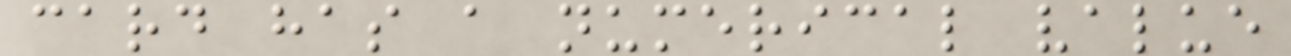card has a numerical value
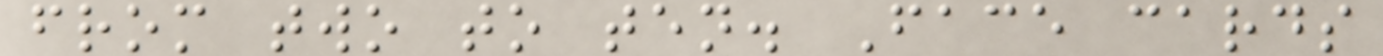from two to ten. Face cards
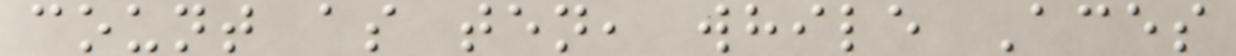count as ten, while Aces
